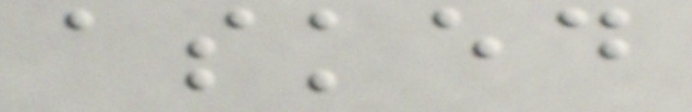asked
